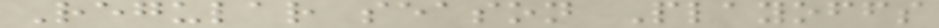Regular season Playoffs
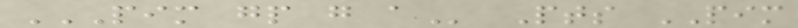PIM GP G A Pts PIM
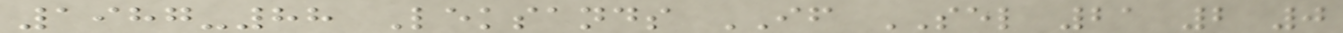1987-88 Leksands IF SEL 21 2 0
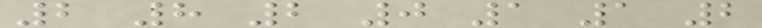2 8 2 0 1 1 2
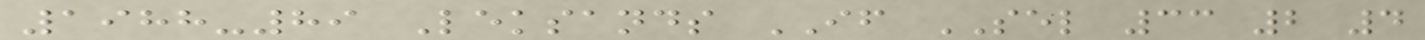1988-89 Leksands IF SEL 33 2 4
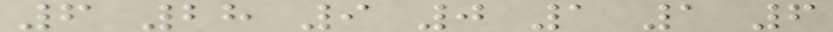6 28 9 0 1 1 6
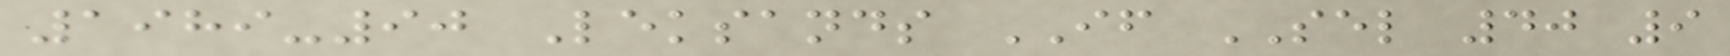1989-90 Leksands IF SEL 40 9
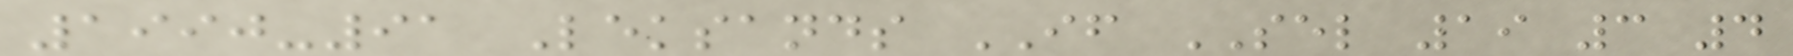1990-91 Leksands IF SEL 19 3 4
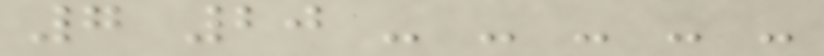7 20 - - - - -
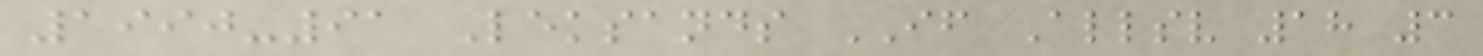1990-91 Leksands IF Allsv 18 3
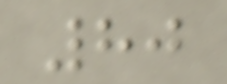80
